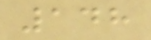148
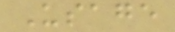Usage
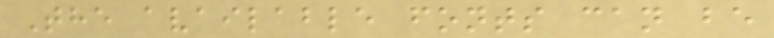The available fonts can be
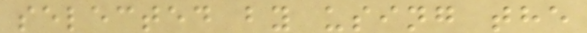selected by using the
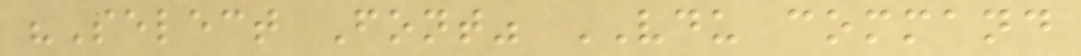"Select Font" VDU command
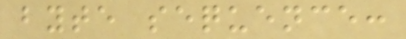byte sequence:
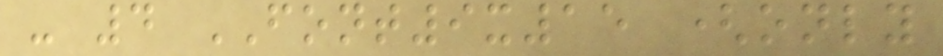- 4 FONT9x15 (only
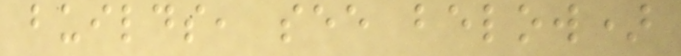builds, see below)
